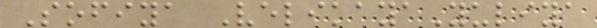Sofiya VelikayaYuliya
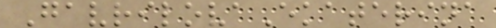GavrilovaEkaterina
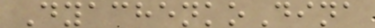DyachenkoDina
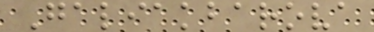Galiakbarova
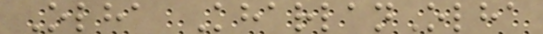Olha KharlanOlha
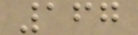167
